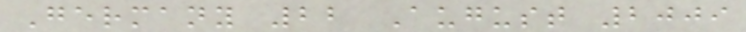Germany 22 August 2009
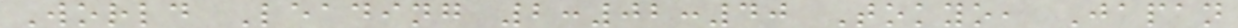World Leading 2:02:40 Tokyo, Japan
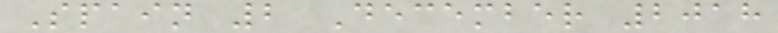Spain 2 December 2018
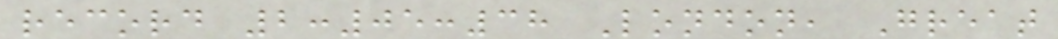record 2:05:38 London, Great
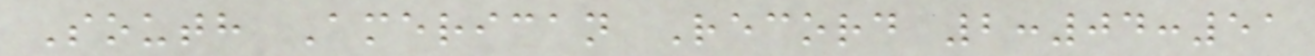South American Record 2:04:51
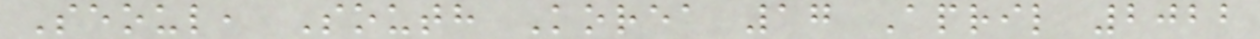Seoul, South Korea 17 April 2022
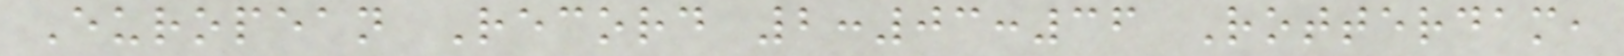European Record 2:03:36 Rotterdam,
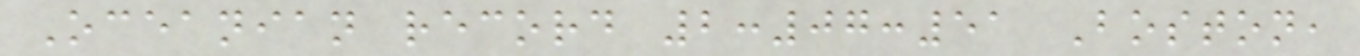Oceanian record 2:07:51 Boston,
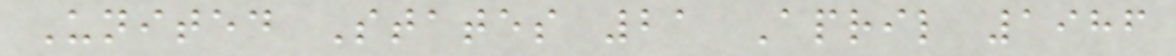United States 21 April 1986
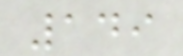149
